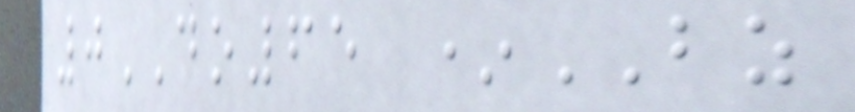0DO65 *BZ
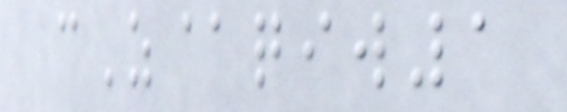cZ@qiw1
